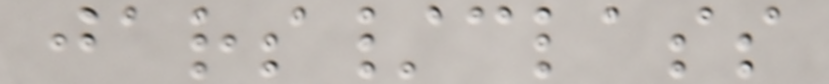jars/class
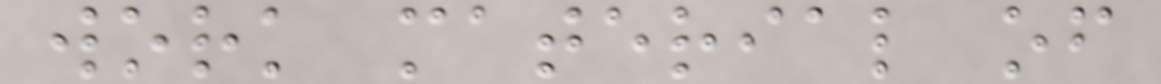work material of
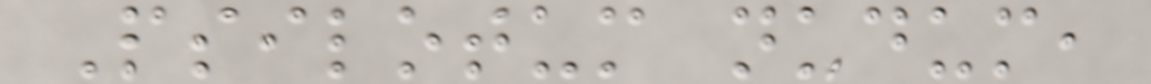Psilotum nudum,
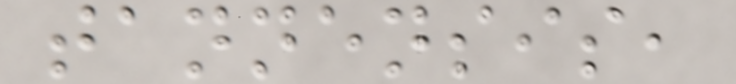tannensis,
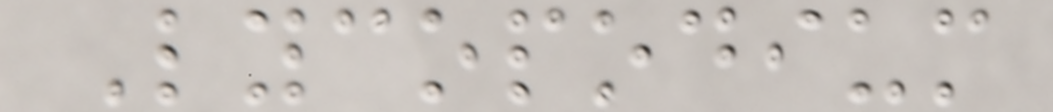Lycopodium
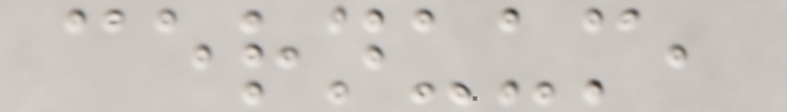cernuum,
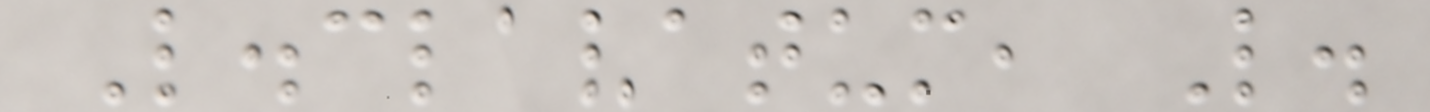L.clavatum, L.
